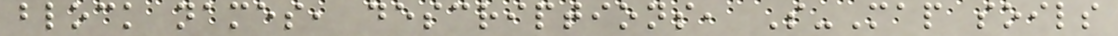block names, descriptions, S-Map soils
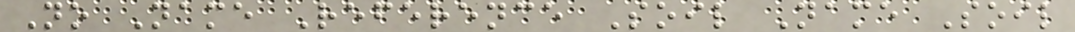No Name Reference Soil Name Soil
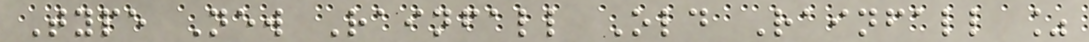Type New Rainfall Old Rainfall %
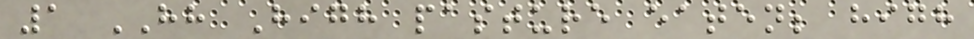1 HH High pasture eaten; high
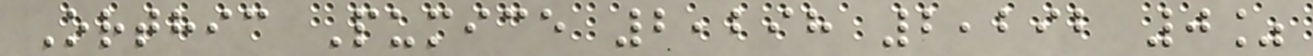Orthic Pumice 2,298 2,292 0%
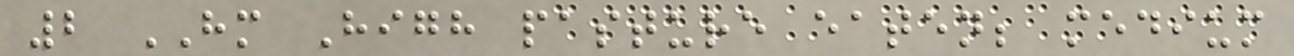2 HM High pasture eaten; medium
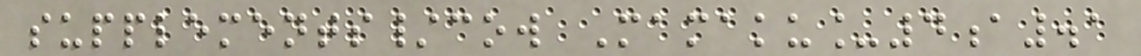supplements/cow Mamaku_4a.1
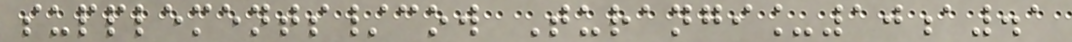supplements/cow Turangi_10a.1
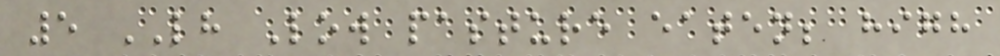5 LH Low pasture eaten; high
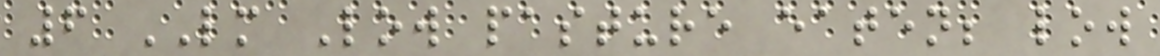6 LM Low pasture eaten; low
